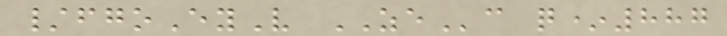/fgoEyV ZEc q*887
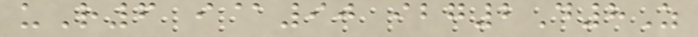uR6 i@90 ibg2D8Z
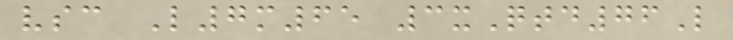vsc L7m65 3xQtd76L
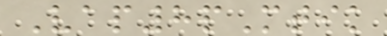Vap8pMtik
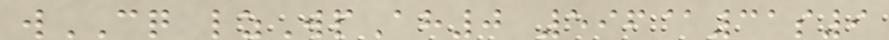wCQ lzWpAh0 596@31s9
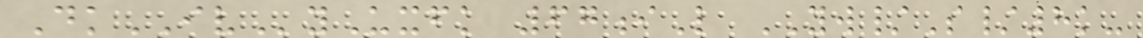DkIVyUxfk 67iL YW/S/8k-
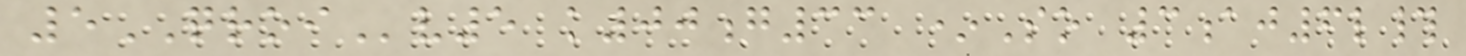5QROIv5 k00g33 *So 3aj6l#
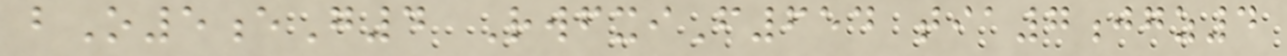bO5eG4 RwfxiF654 tia7jgz4
